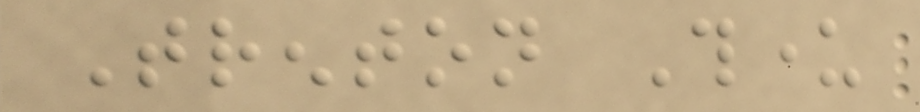Trenton Thunder
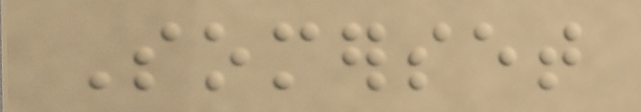Somerset
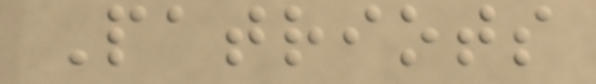Patriots
